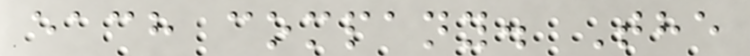each company. The
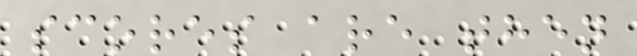scores are then
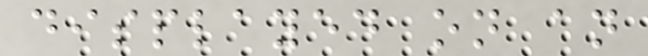displayed on an
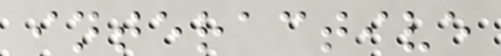interactive
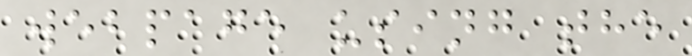webpage using the
